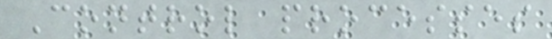Control processes
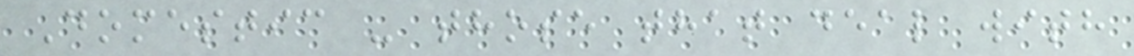Domestic - those that deal with
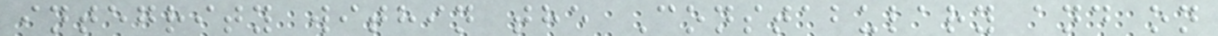integrity within the Constabulary and on
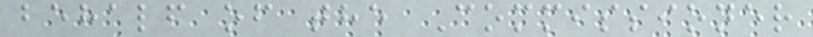behalf of the Commissioner
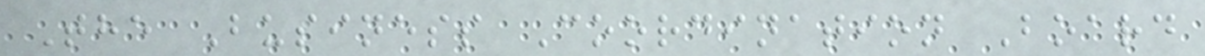The Business Coordination Board
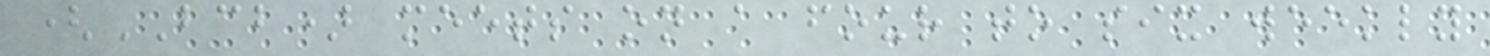(BCB) meets on a four to six weekly
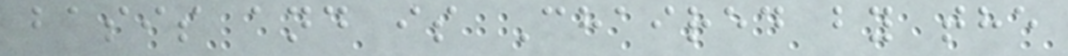basis and is Chaired by the
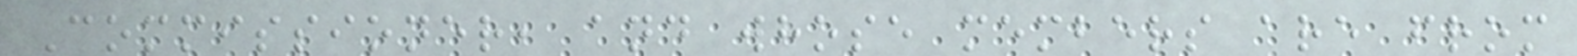Commissioner, and whose members are from
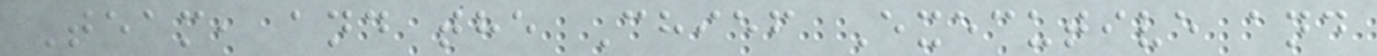Team, and the Chief Executive and
